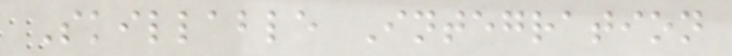Skillable Integration
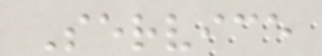Service
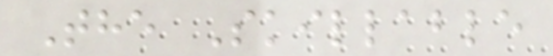The Skillable
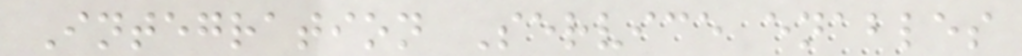Integration Service enables
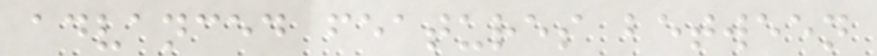advanced features between
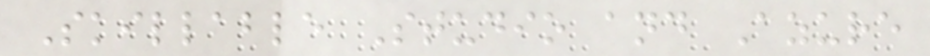Skillable Studio and Azure
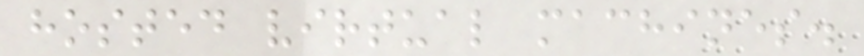hosted virtual machines.
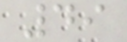49
